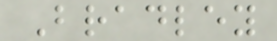Bradley
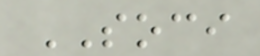SOCI
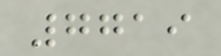7719
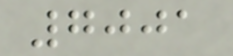7001
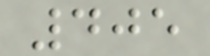405
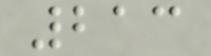213
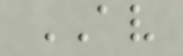AV
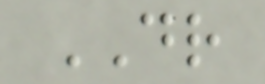DR
